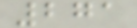271
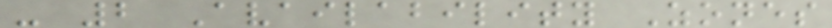- 2 Availability Zones
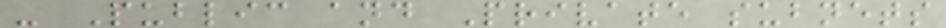- Public and Private subnets
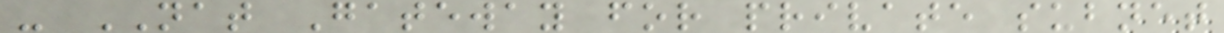- NAT Gateway for private subnet
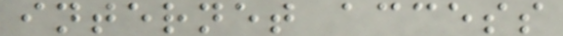internet access
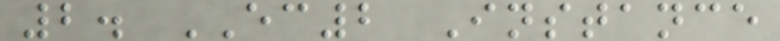2. EC2 Instance
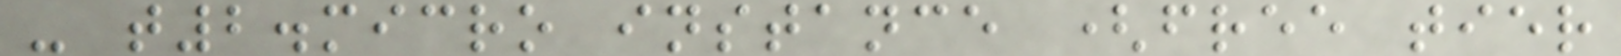- t2.micro instance (free tier
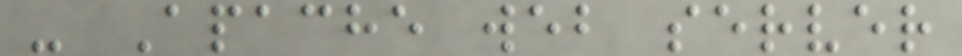- Apache web server
